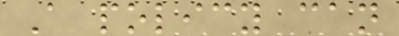A policy can
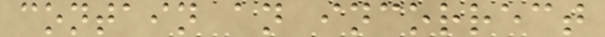contain an incorrect
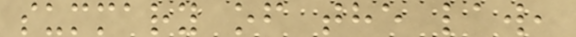summary of the law,
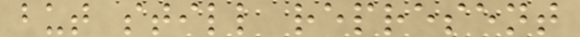but still represent
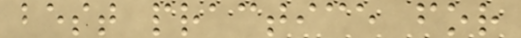best practice for
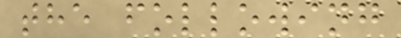the following
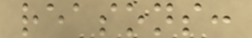reasons:
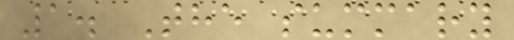1. The summary
